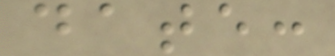date:
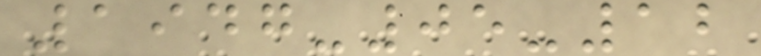1947-05-12
